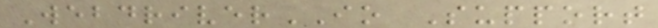WebdriverIO Support
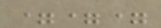===
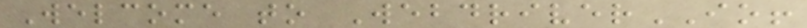Welcome to WebdriverIO!
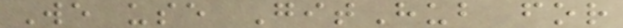We use GitHub for
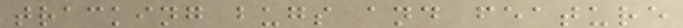tracking bugs and feature
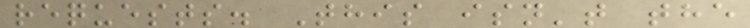requests. This isn't the
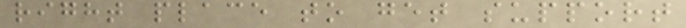right place to get support
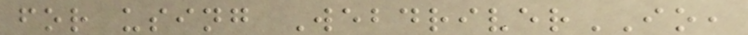for using WebdriverIO,
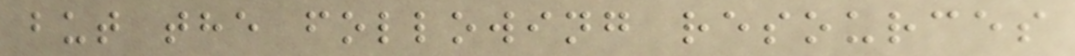but the following resources
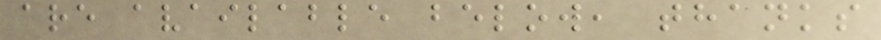are available below, thanks
